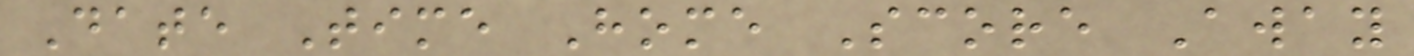Date Time Home Score Away
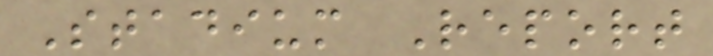Stadium Report
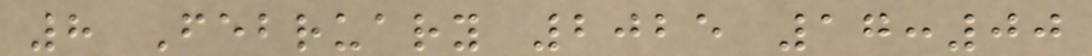8 February 2025 17:00
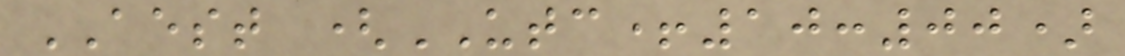AEST (UTC+10:00)
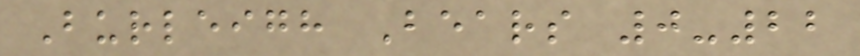Burleigh Bears 0-22
